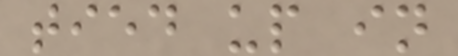tied up in
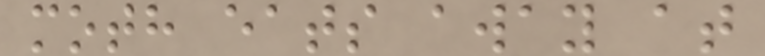moth eats away at
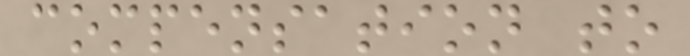compensation to
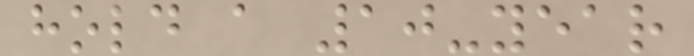hold a 10-year
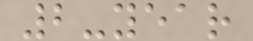2-year
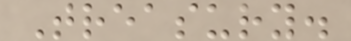Treasury.
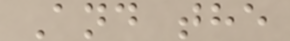And the
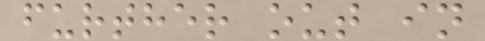further out in
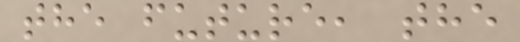the future, the
